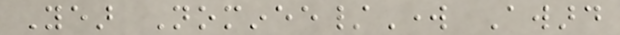Year Nominee/Work Award
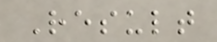Result
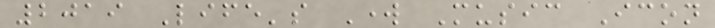2019 Life's Work Music Icon
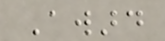Award
